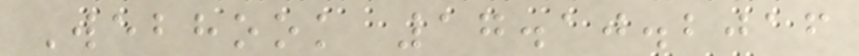Webhook 17.10.2016
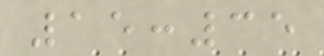15:35
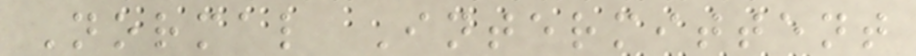Normal Intermittent
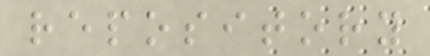repository
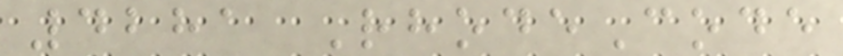4281 RhodeCode
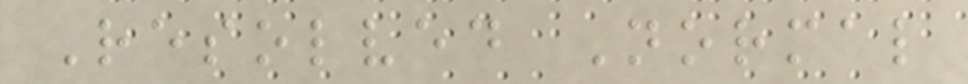Resolved Normal
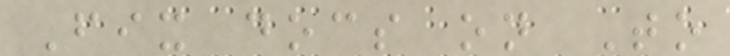Fix docs on To
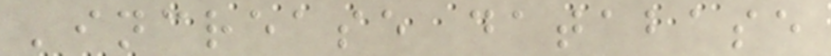'increase database
